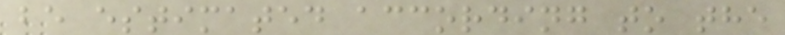be estimated according to the
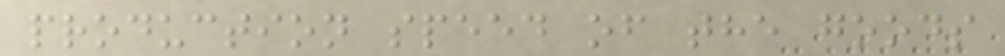production speed of the goods
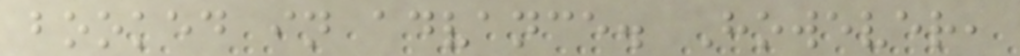booked in advance. However,
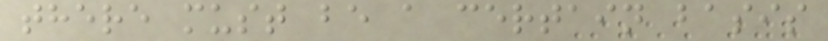there must be a certain basis
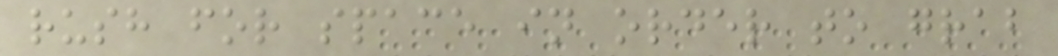rush for space in order to grab
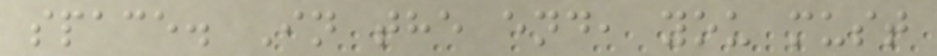space. In the end, you must
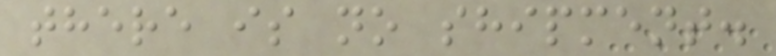there is no shipment.
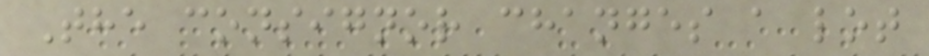The consignor changes a lot
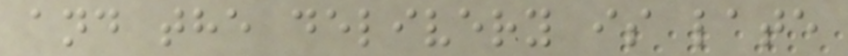and the delivery is late
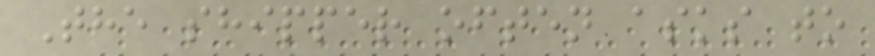The shipper often asks to
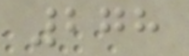278
